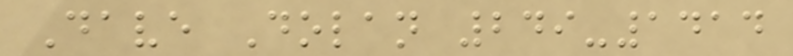Dave Dolan 249-1414
